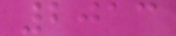2013
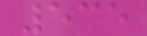535
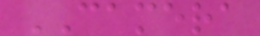CAMERA
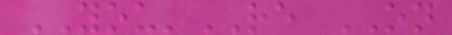YOU'RE ON
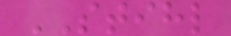STIHL
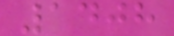1408
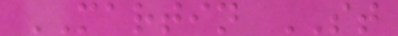MARTIN ST
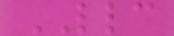LLC
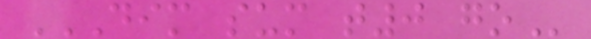DIM SUM T0 GO
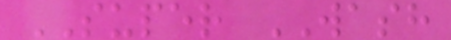SUPER WASH
